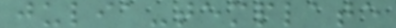julia-template
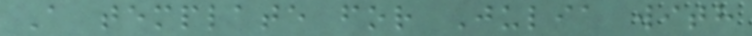A template for Julia with
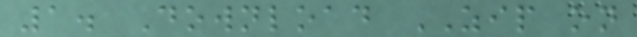1. Download ZIP on
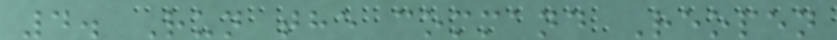4. Run the command Reopen
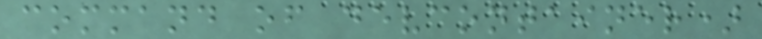command of devcontainer)
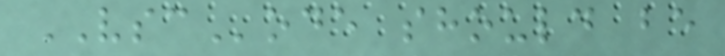VSCode should be
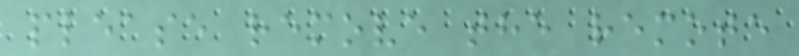please remove the remote
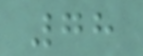78
